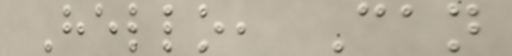Hello, Can
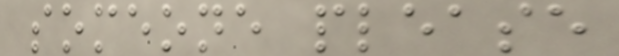someone please
